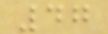47
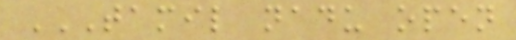TAMIL NADU OPEN
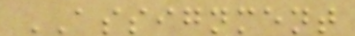ASSIGNMENT
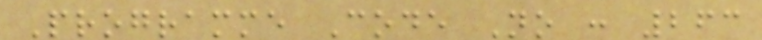Programme Code No : 263
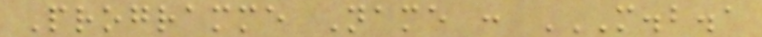Programme Name : M.B.A
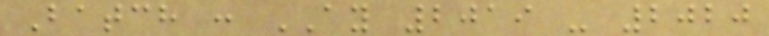Batch : AY 2019 - 2020
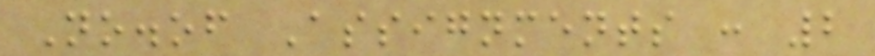No.of Assignments : 2
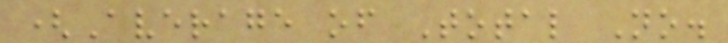(Average of Total No.
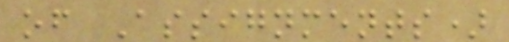of Assignments)
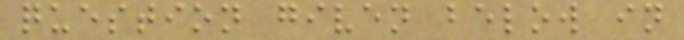question given below in
